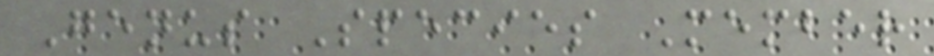Genus Species Member
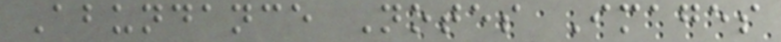Abundance Notes Images
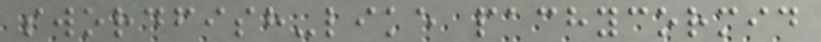swordfish-like pachycormid
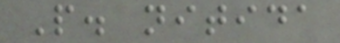P. nitida
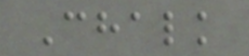Chalk
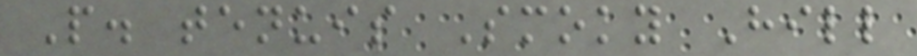P. tenuis Smoky Hill
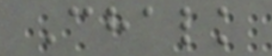Chalk
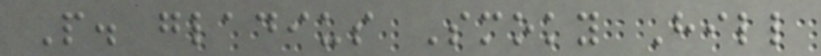P. gladius Smoky Hill
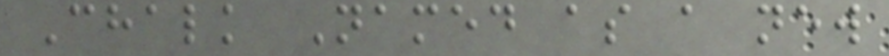Chalk Named as a new
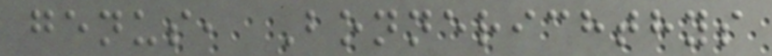genus, Bonnerichthys
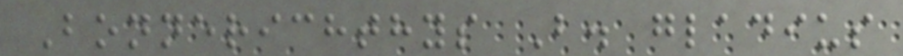Bonnerichthys B. gladius
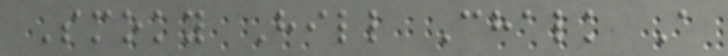Smoky Hill Chalk A
